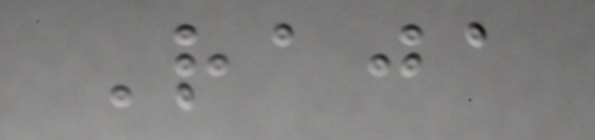Raja
